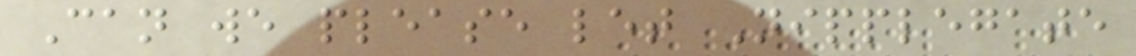Can we please let Nipplegate
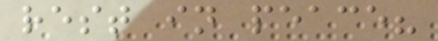rest in peace?
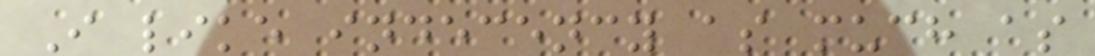I like indecency as much as
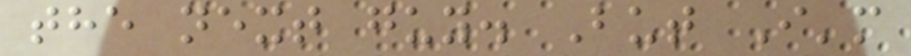the next guy. But I'm
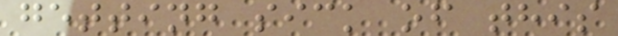getting sick of this
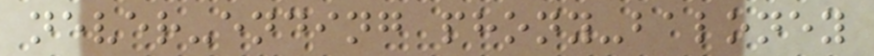never-ending phony-baloney
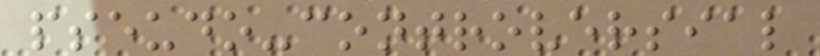pseudo-controversial
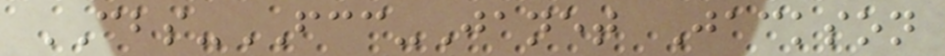CBS-FCC-Janet Jackson
